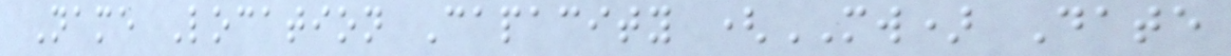Name Location Capacity (MW) Date
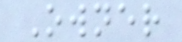Owner
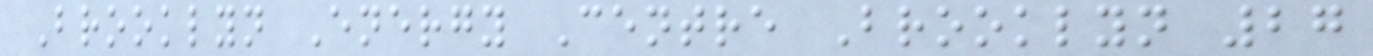Brooklyn Energy Centre Brooklyn 27
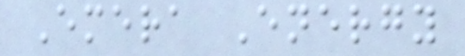Emera Energy
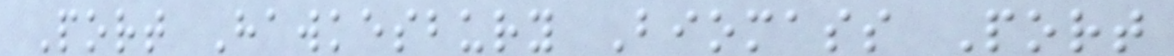Port Hawkesbury Biomass Port
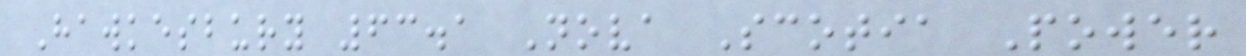Hawkesbury 63.1 Nova Scotia Power
